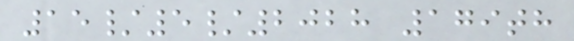15/5/2028 179th
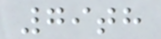79th
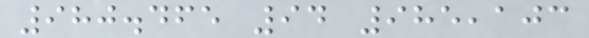980.465 94 985,103
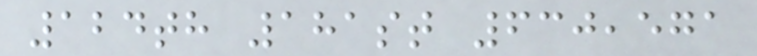124th 181st 630,571
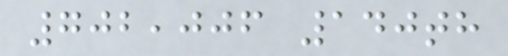702,006 140th
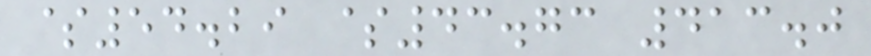$54.29 $43.73 413.0
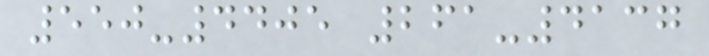550-4405 261-4137
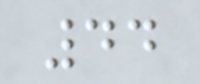44
